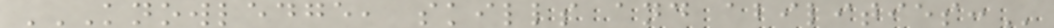KNOWLEDGE, SKILLS AND ABILITIES:
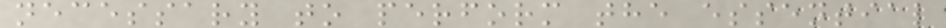necessary to perform the essential
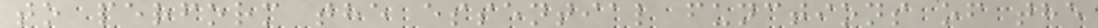to perform the essential functions of the
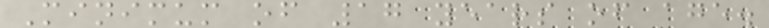Minimum of 17 years of age.
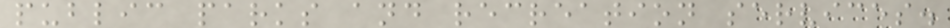public parks and recreation services.
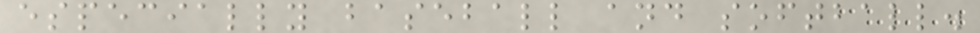especially baseball and softball.
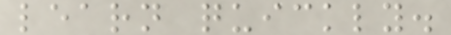learn quickly.
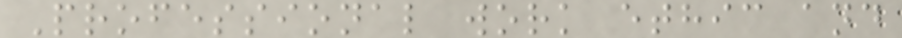Professional work ethic and
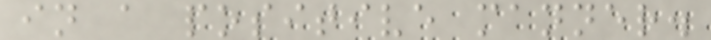in a positive manner.
